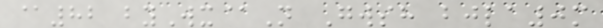@82 byWx@N Gwsh bjla0m
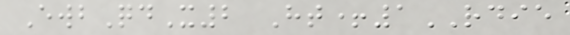EwbQdX2 Ht+1RDIE
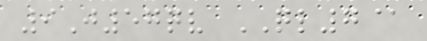9J57qv QL7@
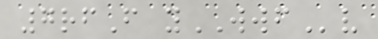7rfF yWWFv
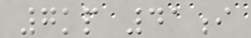7kp 41i
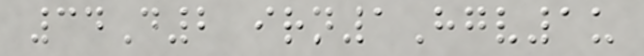34D2 irn1Hgv1u
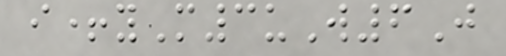i+yM3uW6J
